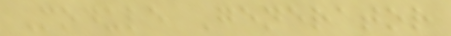Module Generator
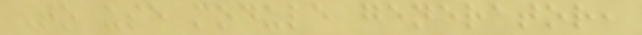To use module generator,
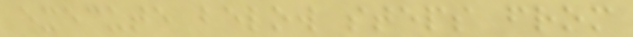execute below steps from
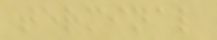terminal
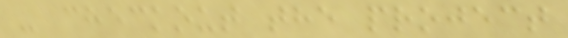- checkout the project
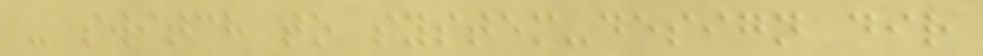- switch to system-design dir
